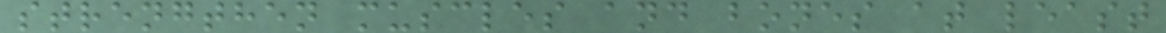strengthen muscles and bones at least
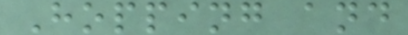Hopping and
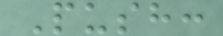Push:
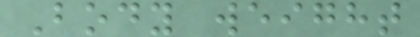Body weight
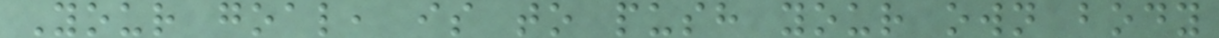Your goal, is to push your own body
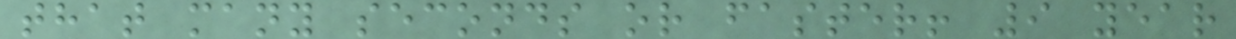that many seconds or faster! 9 year
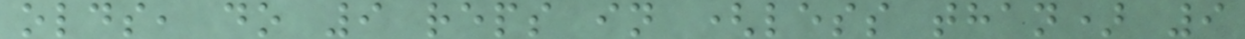olds, do 9 reps in (less than) 9
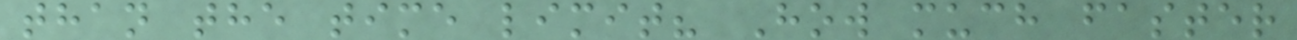than the time limit? How much faster
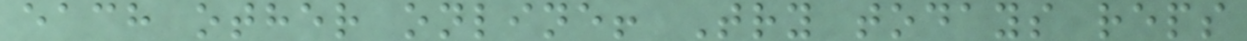each other online! Try todays reps
